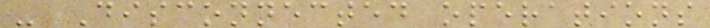- Disconnected operations
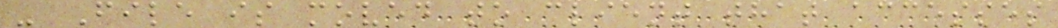- File is moved to client that accesses
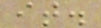it.
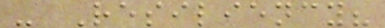- Resiliency?
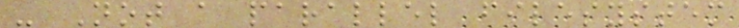- Not a parallel filesystem
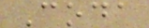Coda
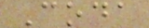Coda
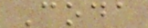Coda
